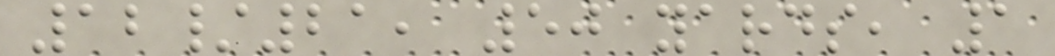12/21, 50 yards, 1
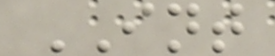INT
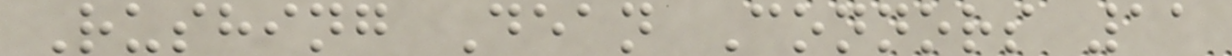Rushing Dean Connors 11
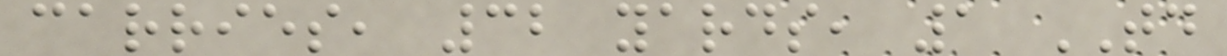carries, 32 yards, 1 TD
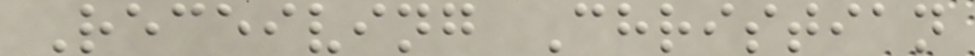Receiving Christian
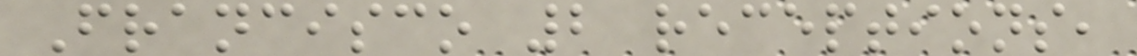Francisco 2 receptions,
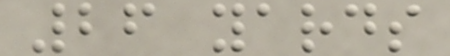26 yards
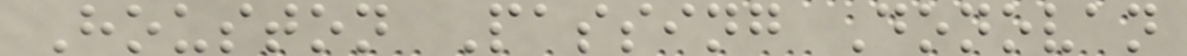Houston Passing Donovan
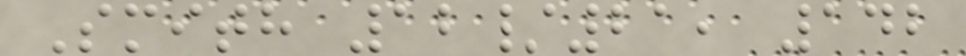Smith 12/21, 142
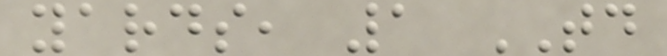yards, 1 TD
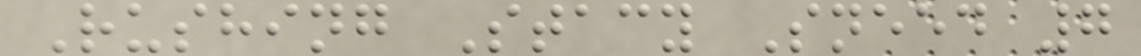Rushing Stacy Sneed 7
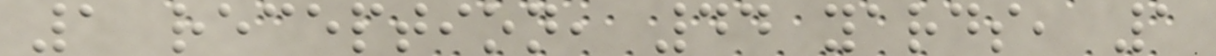1 reception, 44 yards, 1
